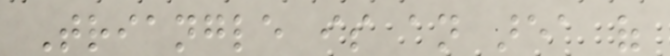Triangle is an area of
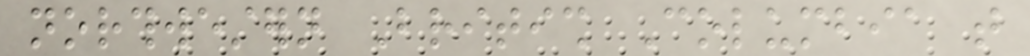northwestern British Columbia that
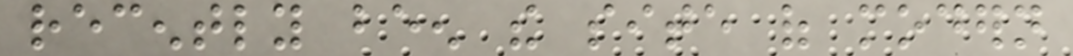recently been the site of modern
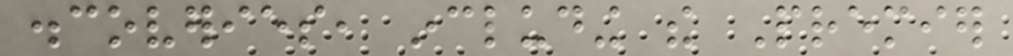discoveries, including the Premier
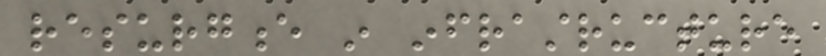resurgence in infrastructure
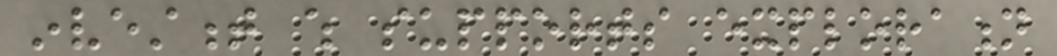investment which supports exploration
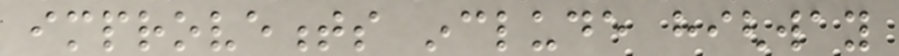improvements include highway
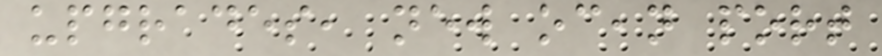upgrades, new ocean port
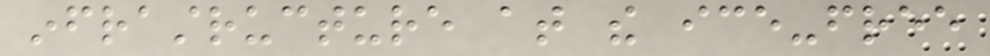infrastructure at the ice-free
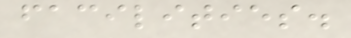facilities.
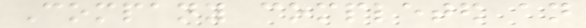Company completed an
